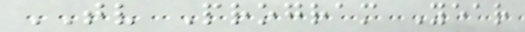TV Program Year
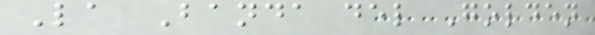La Banda del Golden
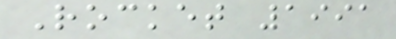Rocket 1991
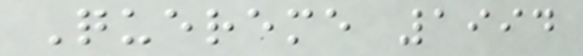Quereme 1994
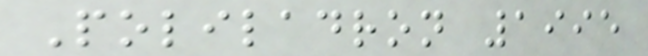Poliladron 1995
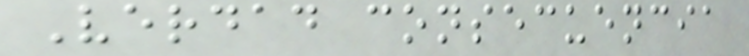Verdad consecuencia
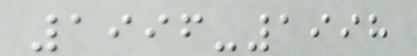1996-1998
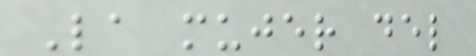La mujer del
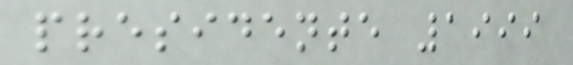presidente 1999
